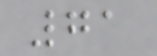71
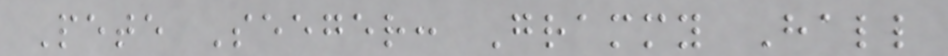Pete Seeger: Grammy Hall
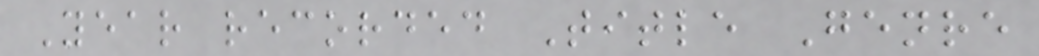Year recorded Title Genre
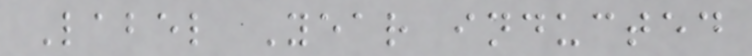Label Year inducted
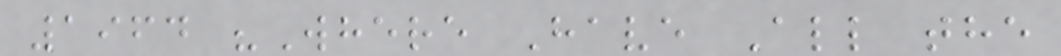1964 "Where Have All the
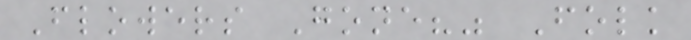Flowers Gone?" Folk
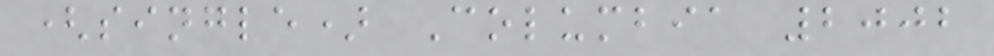(single) Columbia 2002
